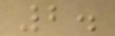2.
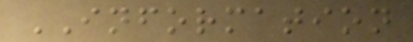INFORMATION
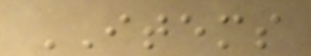ITEMS
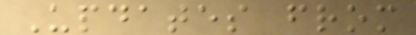Updates from
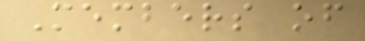Members of
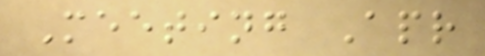Meeting Apr
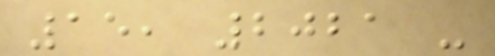15, 2021 -
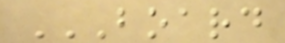BOARD
